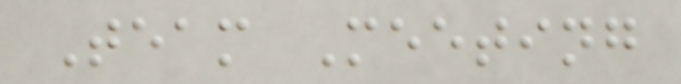Team Meeting
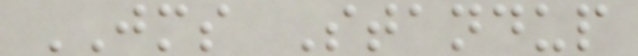JMS Standup
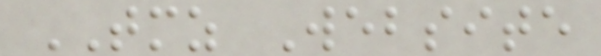TMZ Website
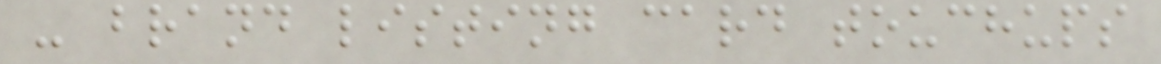- brand listing card touchups
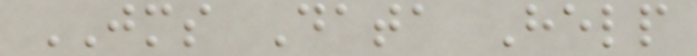JMS Data Help
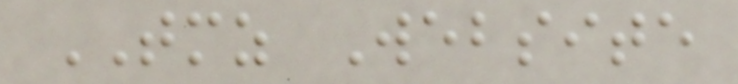TMZ Website
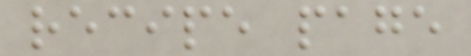recipe page
